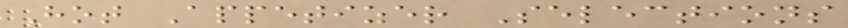Hot Appetizer Selections
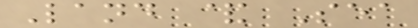Land & Sea
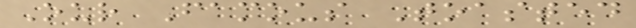Our Famous Toasted
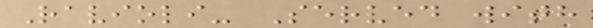Ravioli- Served with
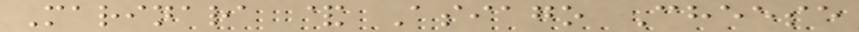Marinara & Asiago Cheese
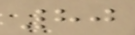80
